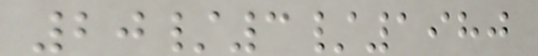20/3/1980
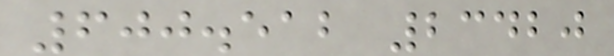600.512 23420
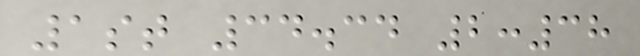1st 34.34 2:38
